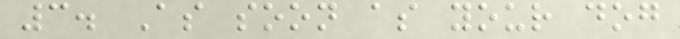3. As soon as your dog
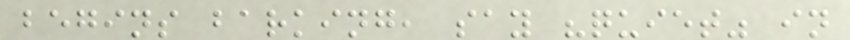begins barking, say "quiet" in
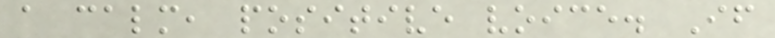a calm, positive voice. If
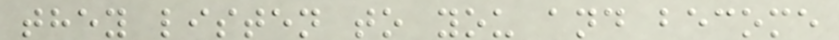they listen to you and become
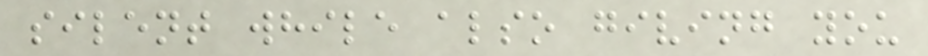silent while also giving you
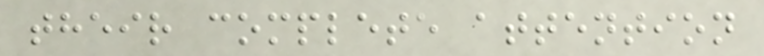their complete attention
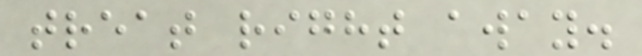treat right away.
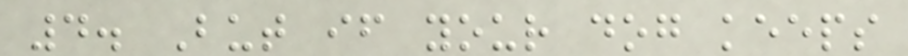4. But if your dog keeps
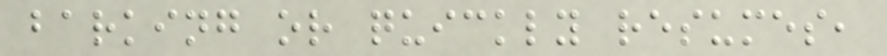barking or quickly resumes,
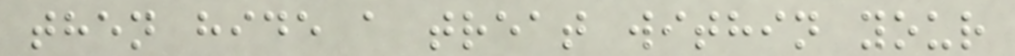then hide a treat within your
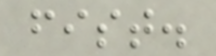fist.
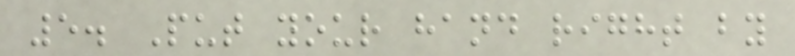5. Put your hand right by
